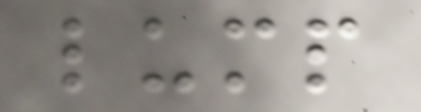lump
